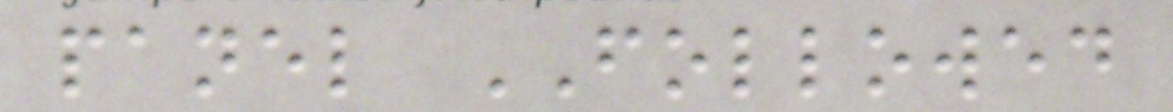panel FOLLOWED
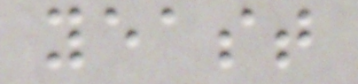yeast
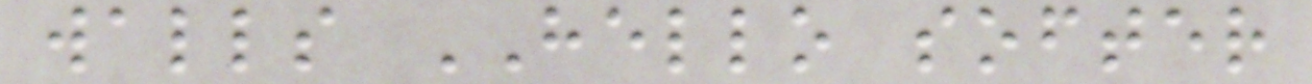walls HELLO softer
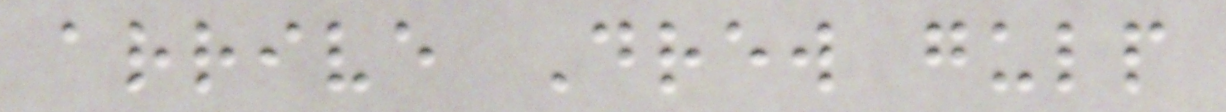arrive Drew gulp
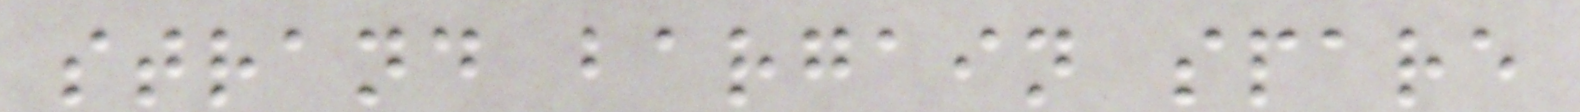strand bargain spare
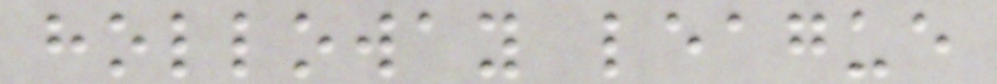holloway league
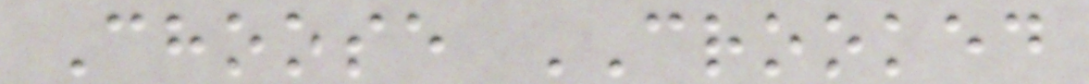Choose CROOKED
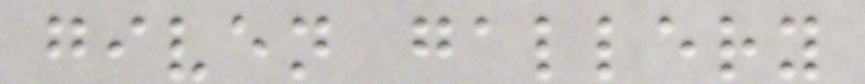given gallery
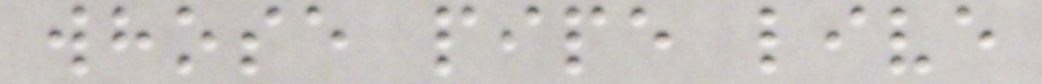whose pipe live
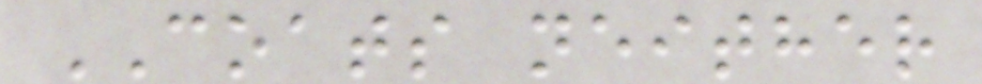COATS neither
